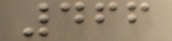466
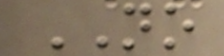NO
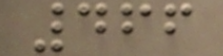466
